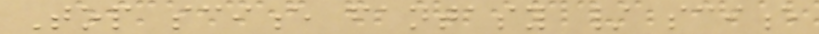Top science fantasy / science
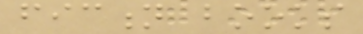fiction books
